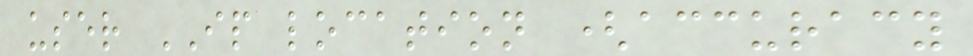user IP location (accuracy
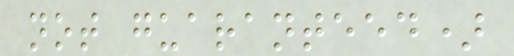not guaranteed)
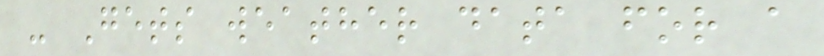- Gets weather data for a
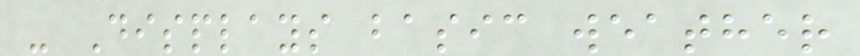- Displays basic weather
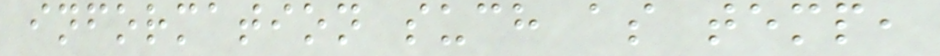information such as temp,
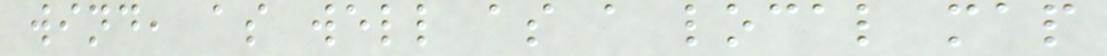wind, as well as a local map
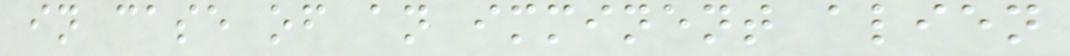in case of an imminent alien
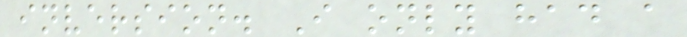inversion. I only had a
